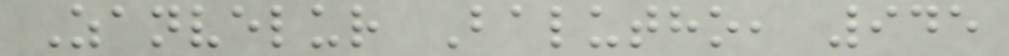Zanvelur Balutho, 945
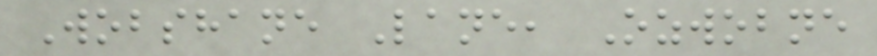Wobshane Lane, Ozwobne
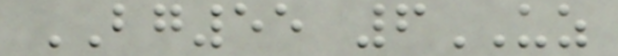BG55 6UZ
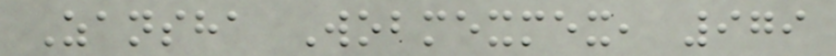Zansha Wobmexmex, 979
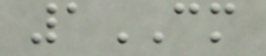1CM
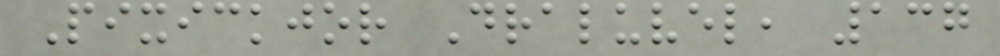Pixickjor Draluvel, 137
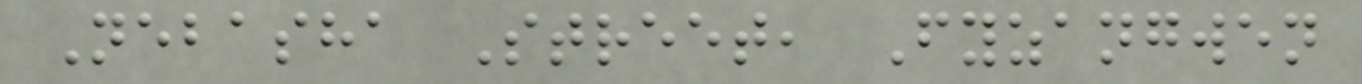Nebasha Street, Fyzangwen
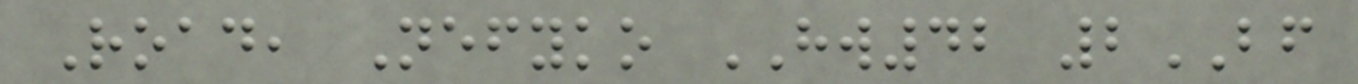Road, Nefyko HW42 2BF
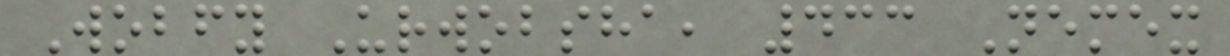Wobfy Urwobsha, 433 Nemex
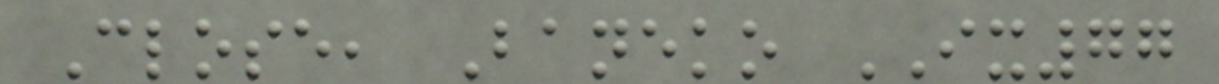Close, Baneko IX77
